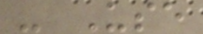- Use
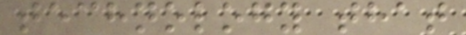technology that
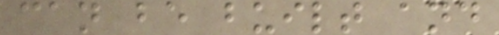can be built and
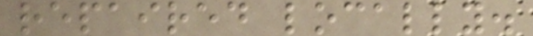repaired locally.
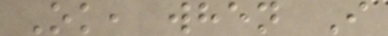Ok, when I
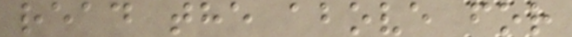read the above for
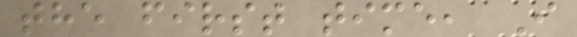the first time, I
